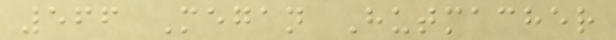566 Megan Hutmacher
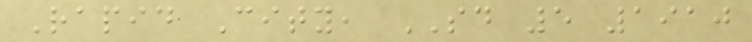Rapid City, SD 5 1910
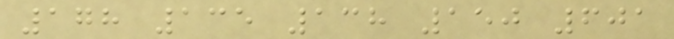178 135 138 150 601
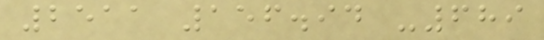2511 156.94 -689
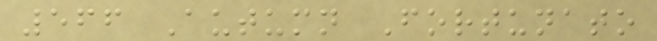566 Autumn Fortunato
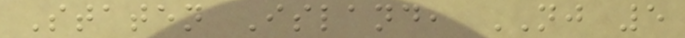Staten Island, NJ 5
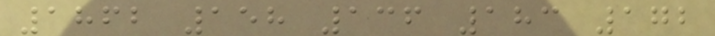1862 158 136 183 172
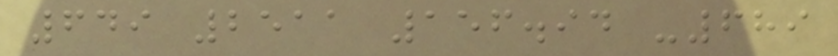649 2511 156.94 -689
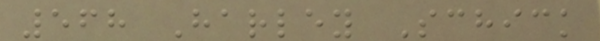568 Harley Schick
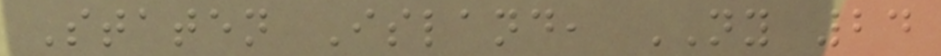Staten Island, NY 24
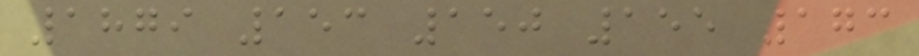1879 153 150 155 173
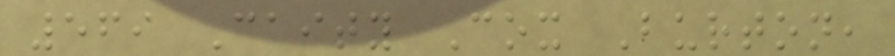569 Caity Cox Burton,
